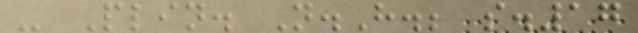- Plin. N.H.; s.17
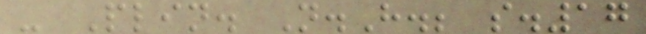- Plin. N.H.; s.17
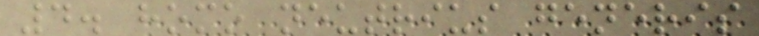4. homo neutrius generis
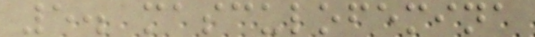5. masculofemina
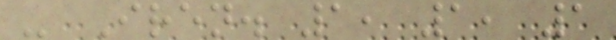- Iren. 1, 1, 1
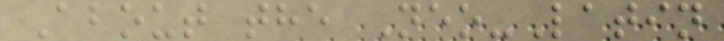About the Neo-Latin
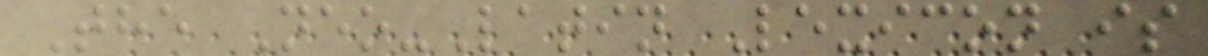The Neo-Latin Lexicon is
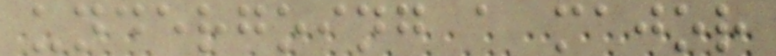undergoing a major
